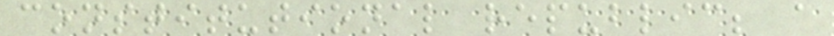constitutional republic; a
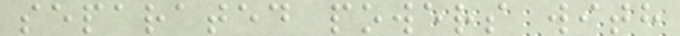separated powers with
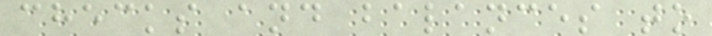checks and balances to
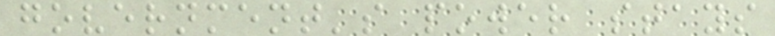government's power stays
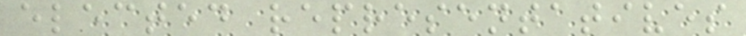elected representatives
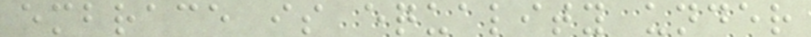embrace is equality under
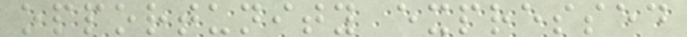opportunity expressed
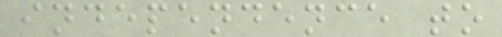independence to
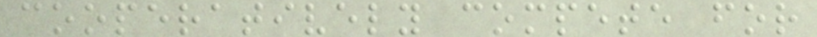cooperatively compete for
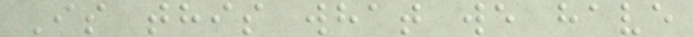Is this what we have
